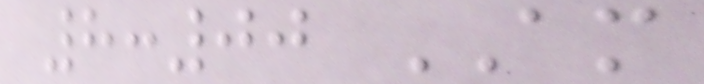8:00 AM
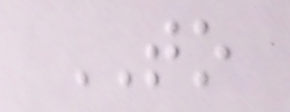TO
